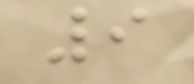9
